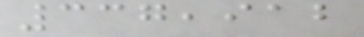337,912
